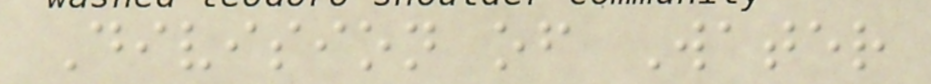Division of Water
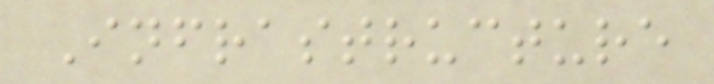Infrastructure
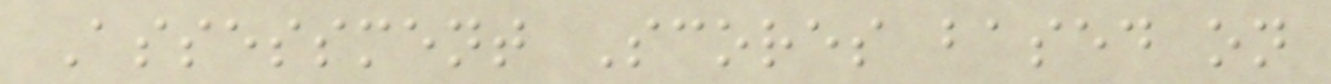Assessment Scores based on
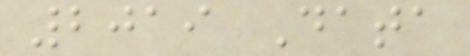2019 Data
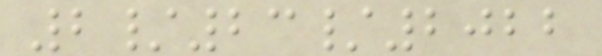2/23/2022
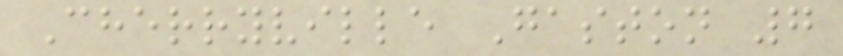Cherryville Gaston 7
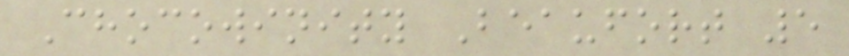Chocowinity Beaufort 5
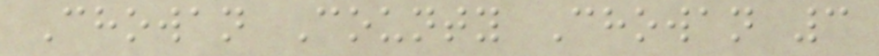Chowan County Chowan 3
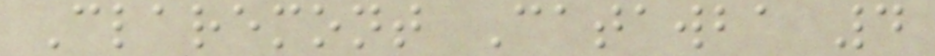Claremont Catawba 4
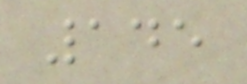145
